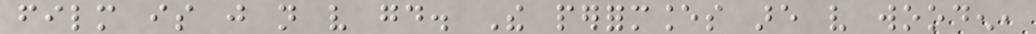film is just not very good. The performances are very wooden,
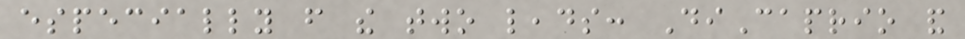especially from the two leads: DiCaprio and
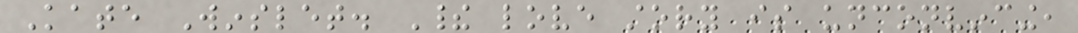Kate Winslet. Their love story is unconvincing,
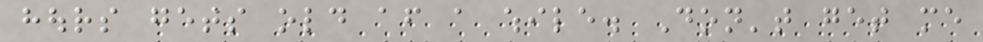hours gets old after a while. Don't get me
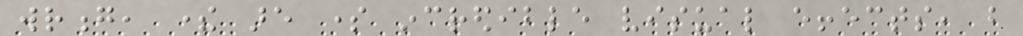wrong, there are some incredible visual effects, but
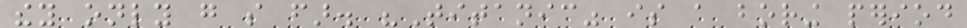they only go so far. "Titanic" is a boring period
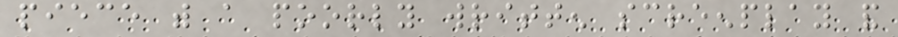piece with a poorly written screenplay and
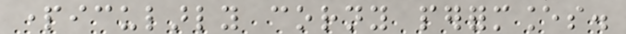particularly corny performances.
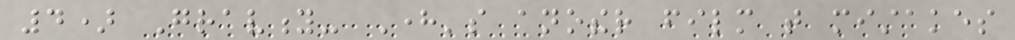4) Gravity- Here's another film that mistakes
